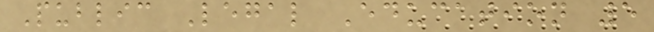Public Legal Education 5
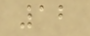12
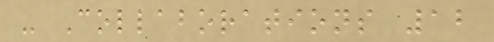- Collaborations 12
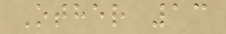Other 13
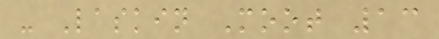- Laskin Moot 13
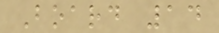Board 14
